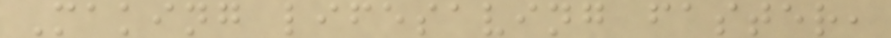Making lifesaving faster,
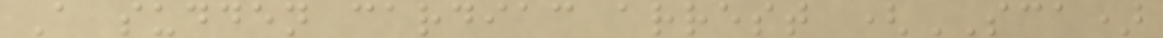A sudden cardiac arrest (SCA)
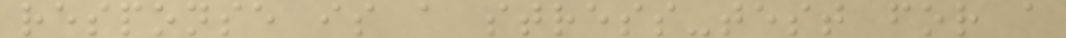response is a stress-test for a
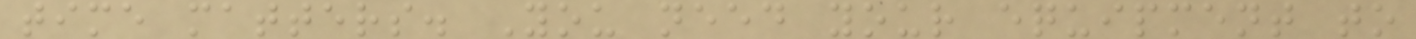time matters. You need your equipment to
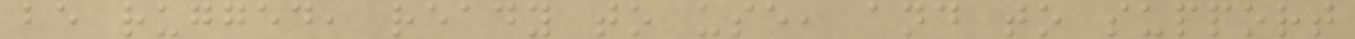be rugged, ready to use, and to support
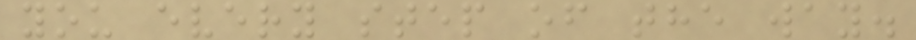you every step of the way.
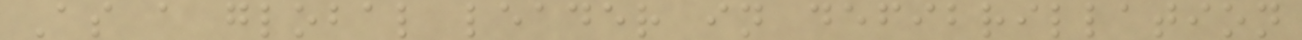As a global leader in defibrillation
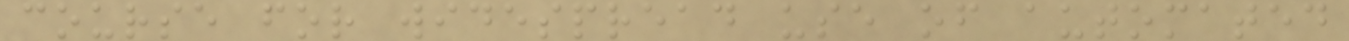course for widespread use of automated
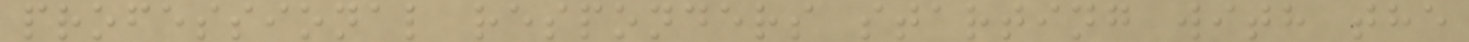professional responders starting with the
